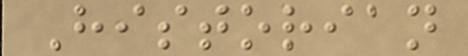Historian
